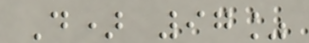D) 97%
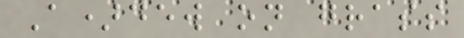A)dew on grass
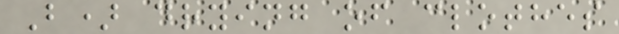B) drying of clothes
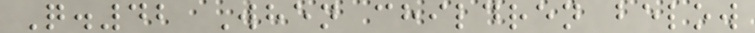Q.42 When children below
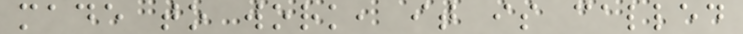made to work, it is called
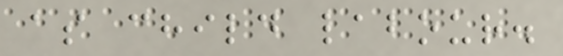as child labour.
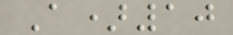A)10
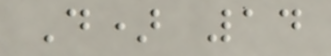D) 14
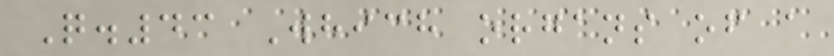Q.43 Which organs of a
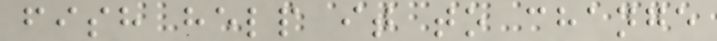fish help it to change
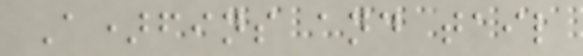A)fins and tail
